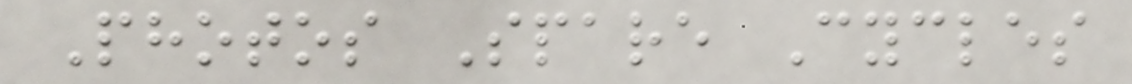Photos Spare Cycles
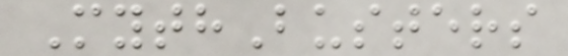MythBusters
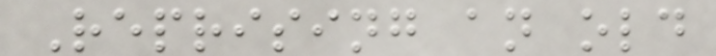Reprising an old
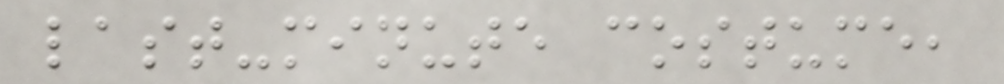last-minute costume,
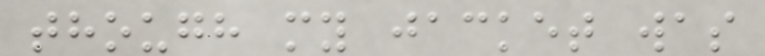though my jacket was
